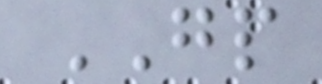GP
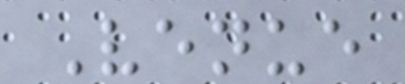Venue
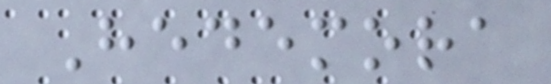Hedemora
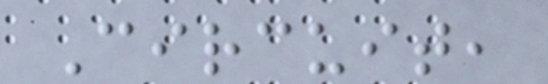Circuit,
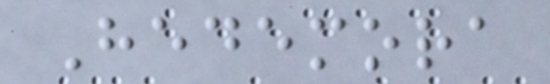Hedemora
